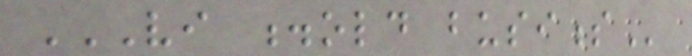VI .OLD BUSINESS
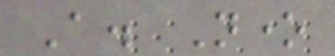A. None
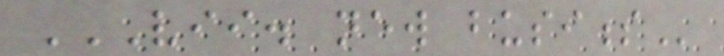VII. NEW BUSINESS
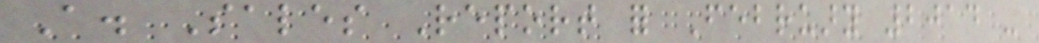A. Sales Report for February 2014 -
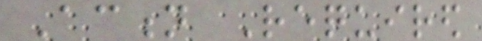Action Required
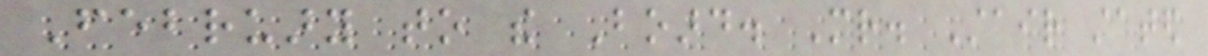February to the Board. Mr. Stair stated
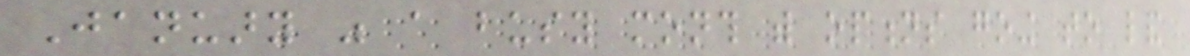January was a busy month with options going to land
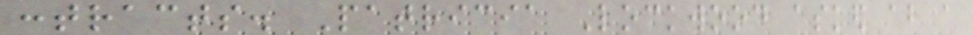contracts. Patricia Lockwood asked about a
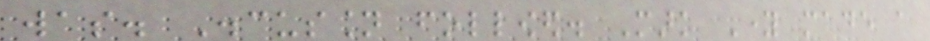was. Discussion followed. Mark Young made a
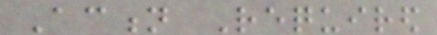Action Required
